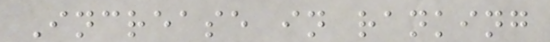Increase in ranking
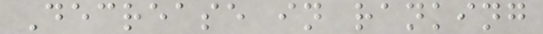Decrease in ranking
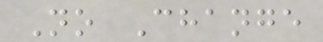No Change
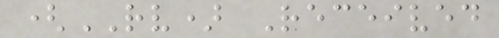(RV) Received
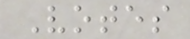Votes
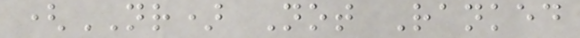(NR) Not Ranked
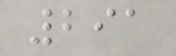291
